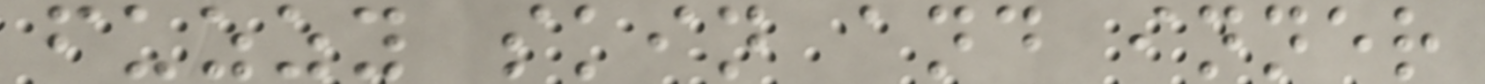fuzzy skin and inner
